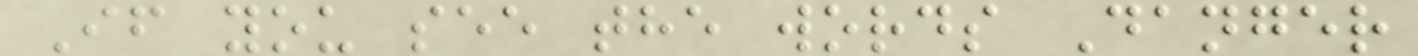If you see the words Danger
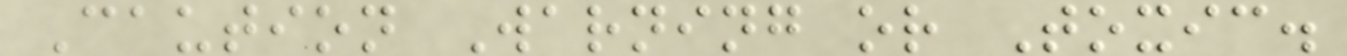Caution Warning or Toxic.
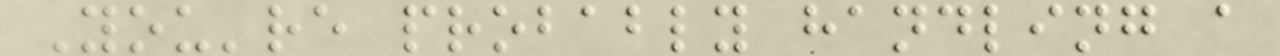You're probably handling a
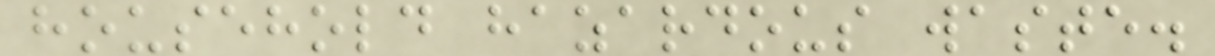household hazardous waste.
